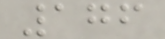176
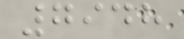7948
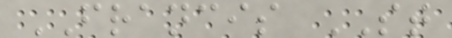FRANCIS ST
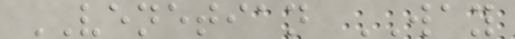VENETIAN WAY
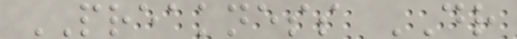PREAKNESS DR
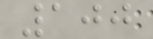100
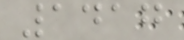1417
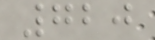720
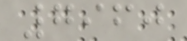7960
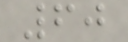60
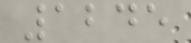1245
